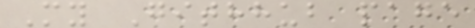My Githhub page
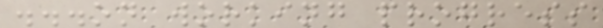...on working progress
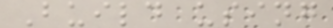Build using
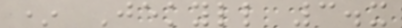* Jekyll 3.x
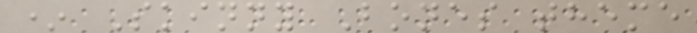* Skinny Bones theme
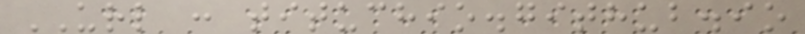URL : tituchio.github.io
